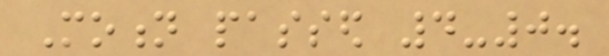Motion passed 4-0.
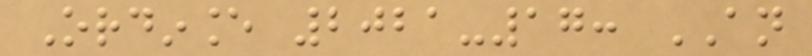Ordinance 2021-17: AN
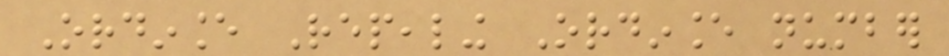Ordinance Repealing Ordinance number
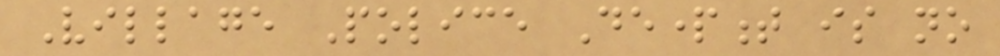Village Police Department is no
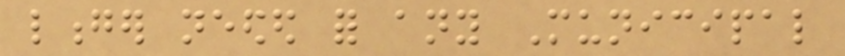longer needed for any Municipal
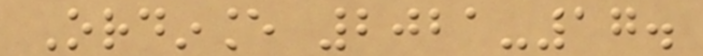Ordinance 2021-17.
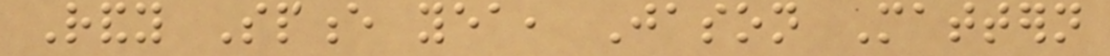Randy Spence yea, Jason Mattern
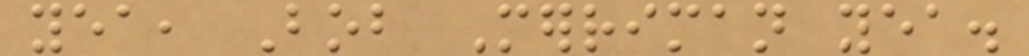yea, Bob Merriman yea.
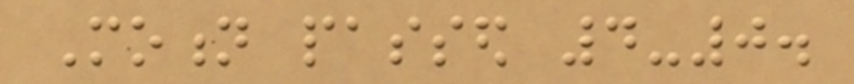Motion passed 4-0.
